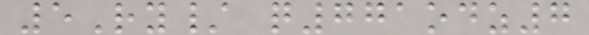5Ry/ q771odz7
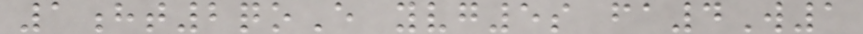1ht2qoE yvg5s fa4W1
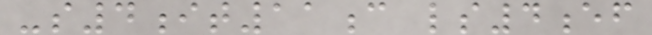-s4it11c ls4ef
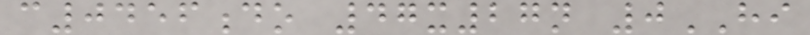c0456do 47x27n 0HI
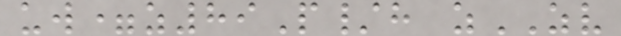uw=z89P/h zZV
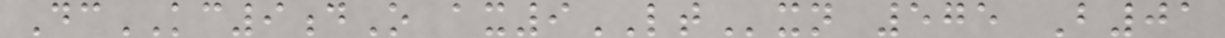DcKC9dO ax9LTxn 575 B01
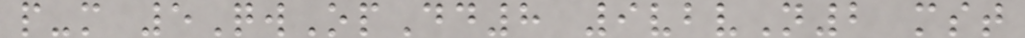p-m 5QwOpDd8 9vbvN2 mst
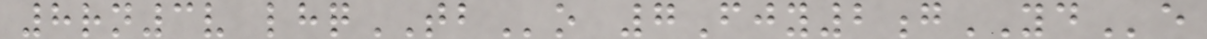8rn3v lhqTBo 7Fjy2gYDe
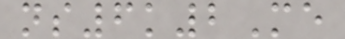ns6k2Me
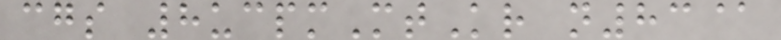cgs 8ucpmMtKr n83@
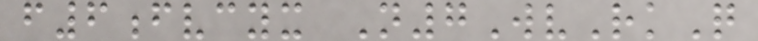f6fvcyx N7WvRkQ
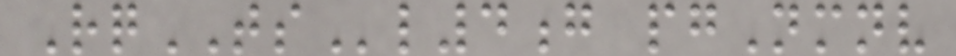RqTSl4g pgNmnv
